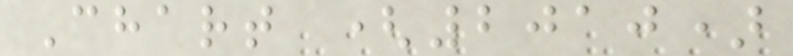Chart (2010)
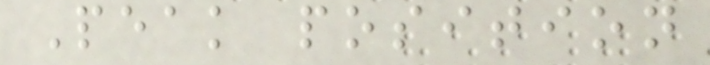Peak position
